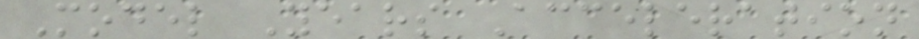Model Years Acceleration
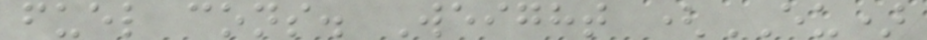fuel cons. Weight (EU)
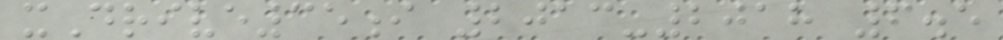xDrive35i 2013-2018 6.5
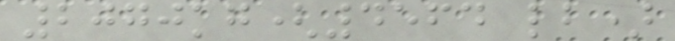2070kg(4564 lb)
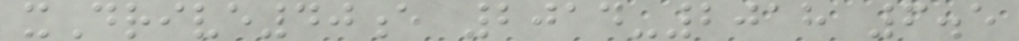xDrive40e 2014-2018 6.5
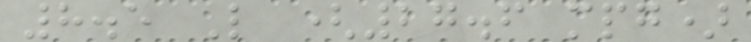8.5 L (27.6 mpg)
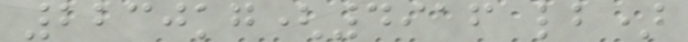2230kg(4916 lb)
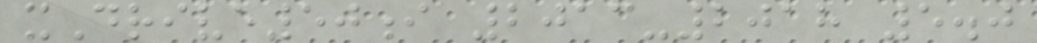xDrive50i 2013-2018 5.0
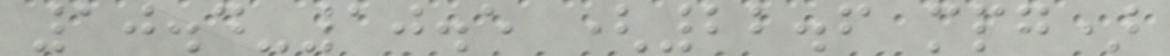10.4-10.5 (22.6 mpg)
